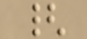{
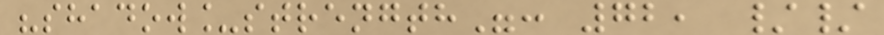"shadow_strength": 72, //
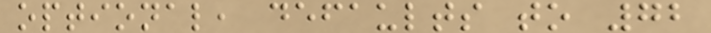optional, defaults to 72
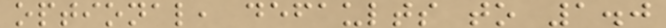optional, defaults to 1.0
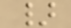}
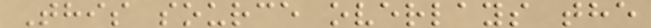This source overlays the
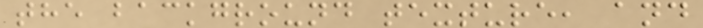the background texture, and
